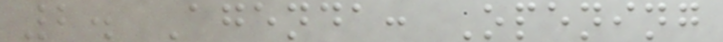2. Agenda: Opening
